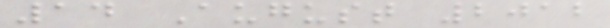14 August 2012
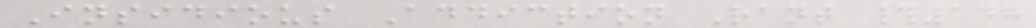Insidious Addiction Rant #147
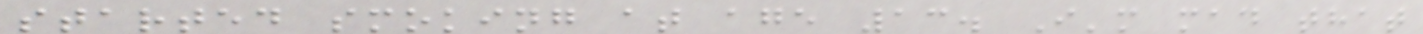started smoking at age 13. I'm mad that
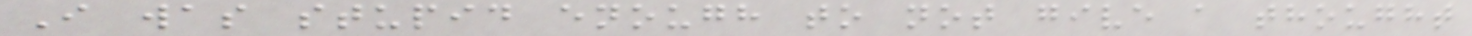I was stupid enough to not give a thought
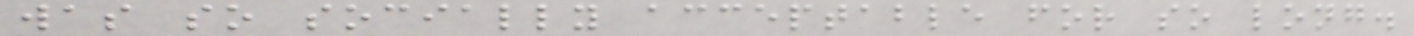was so socially acceptable for so long.
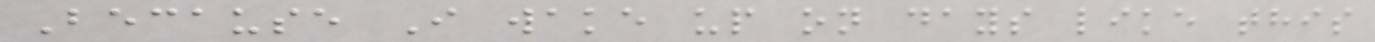Because I wake up on days like this
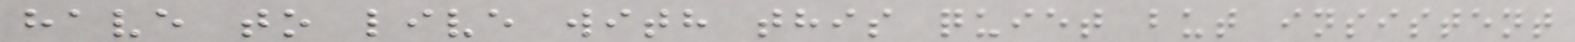have to live with this quiet but insistent
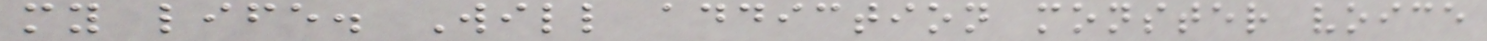my life. Will addiction monster voice
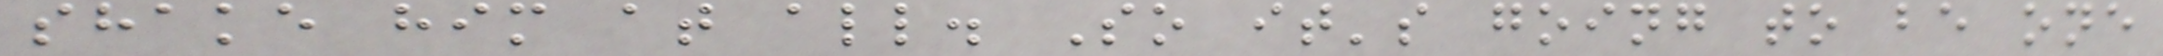shake him at all. So it's going to be one
